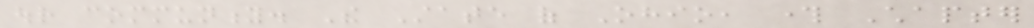our community. The State of Ohio, through Chapter
